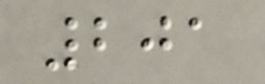201
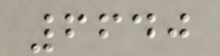6640
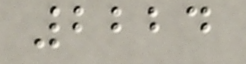2224
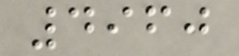4960
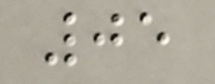05
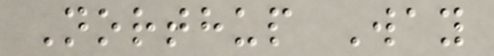Northup Way
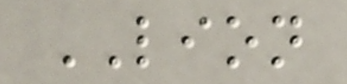LION
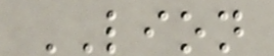LION
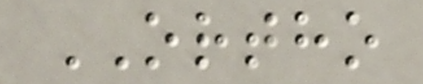ORTHO
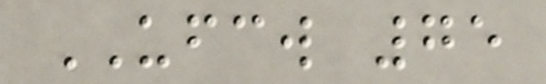UFCW 75
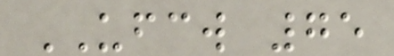UFCW 75
